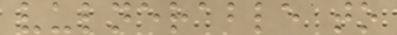vulnerable to
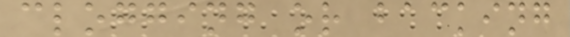clogging or backing
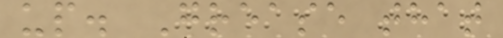up. Grease that
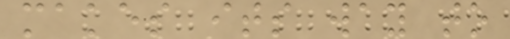makes its way to
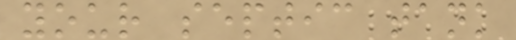your septic tank
